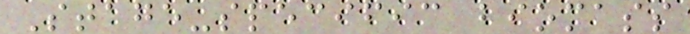Stage-specific biomass
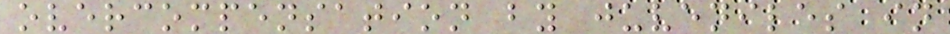overcompensation by juveniles in
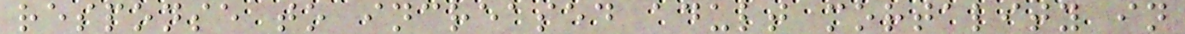response to increased adult mortality in
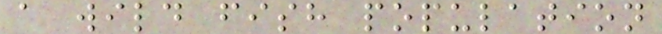a wild fish population
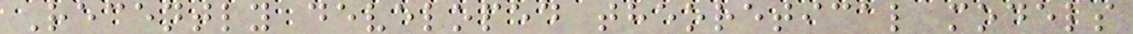Recently developed theoretical models
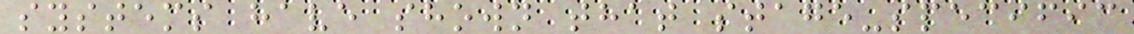systems have shown that stage-specific
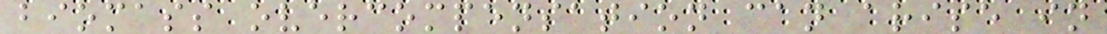biomass overcompensation can arise in
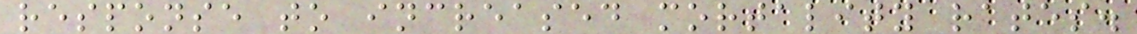response to increased mortality rates.
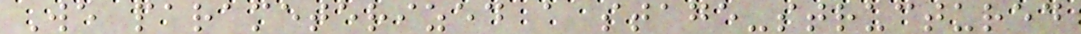We parameterized a stage-structured
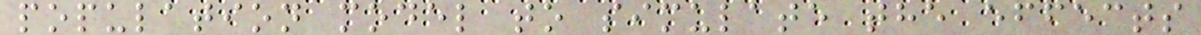population model to simulate the effects
